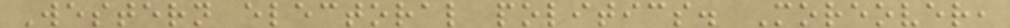Western electoral politics. Moreover,
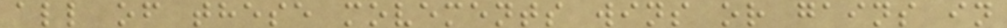all of these movements wins or gains in
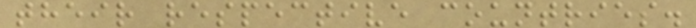their respective countries.
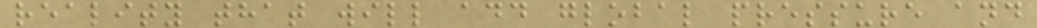reality that will add global pressure and
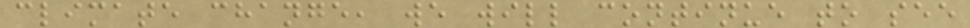climate change, we will continue to see
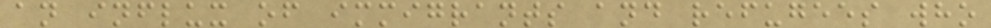an influx of immigrants and refugees who
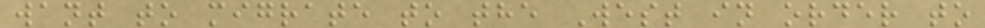want to migrate to the West in order to
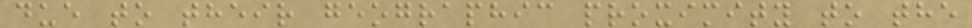due to their geographic proximity to the
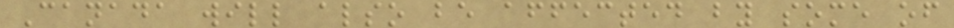Canada will also be affected by some of
